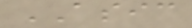ASIC
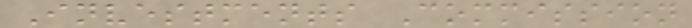Investments Commission
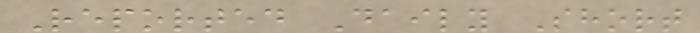Reported Daily Short
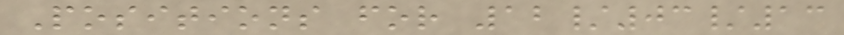Positions for 12/03/13
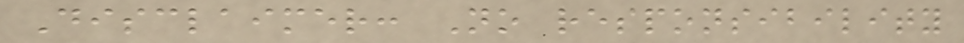Disclaimer: No responsibility
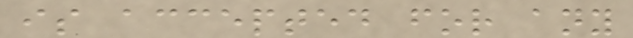is accepted for any
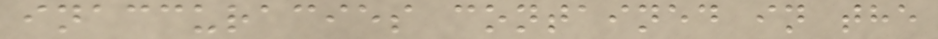inaccuracies contained in the
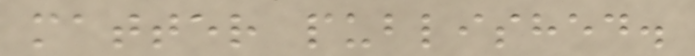matter published.
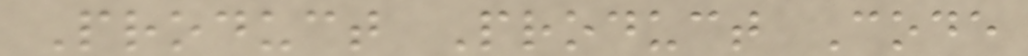Product Product Code
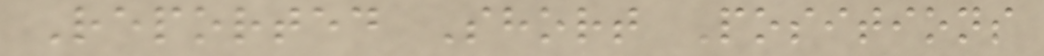Reported Short Positions
